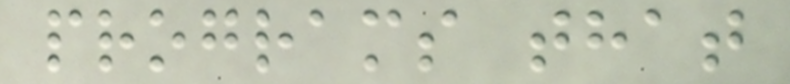programs that
